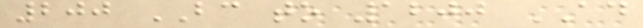200 BC to 1200 AD
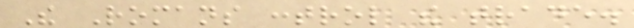The Romans control the trade.
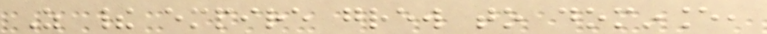As their empire grew to dominance,
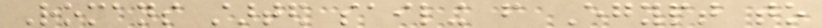Romans started sailing from Egypt to
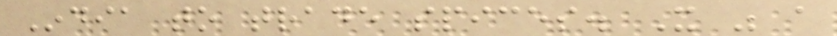India to trade spices. It was a
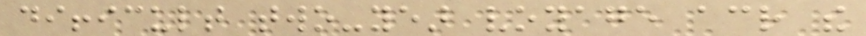difficult two-year voyage across the
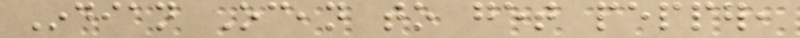Indian Ocean to get pepper,
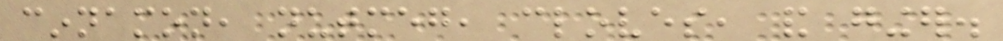cinnamon, nutmeg, cloves, and ginger.
